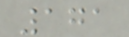171
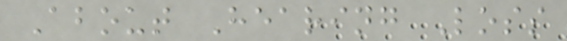About Hearing Loss
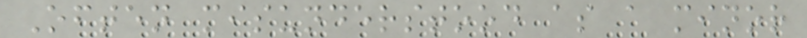Often misunderstood as a minor
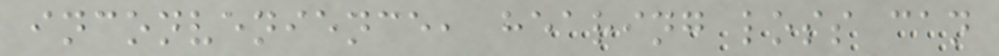inconvenience, hearing loss can
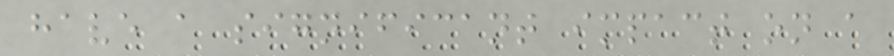have a significant impact on a
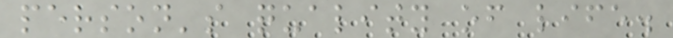person's quality of life.
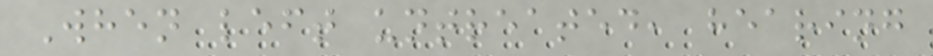When left untreated, hearing
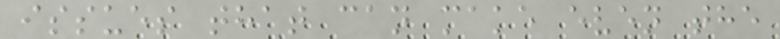issues that can make even the
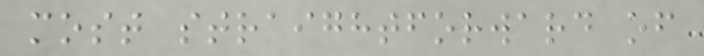most straightforward of
